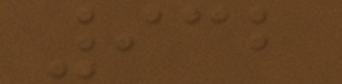932
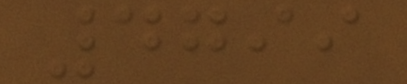4799
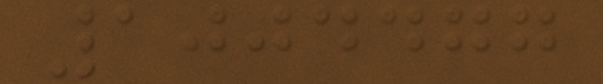1004477
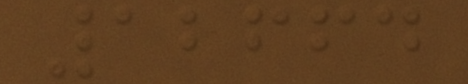12664
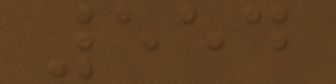554
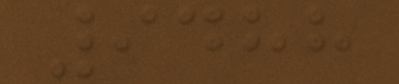9488
